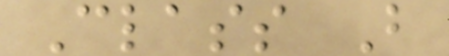Class B
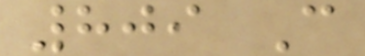809 C
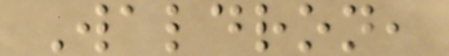Waldron,
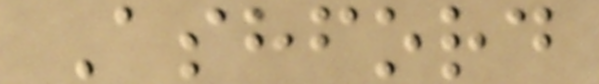Ashford
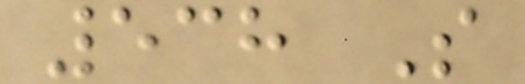538 S
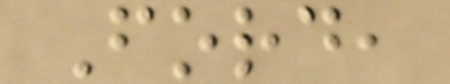Ford,
